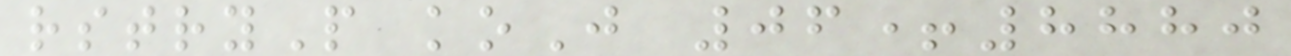rstryP koJ 06+8880
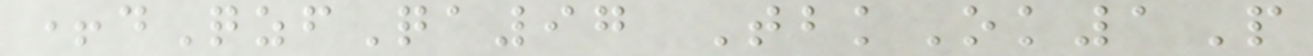+dQzfQa97 TbkOk1P
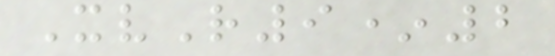XvR9*2
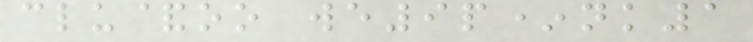clu&oo we9p*nk1
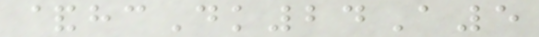&hcDk24A5
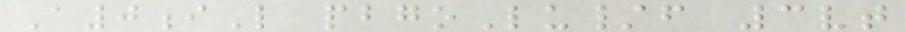A0iL pbgoLu/f 3vt
